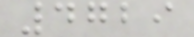4729
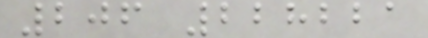206 228221
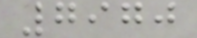7970
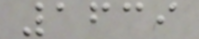1639
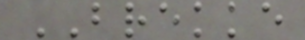BREKKE
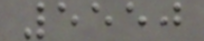5550
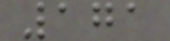171
